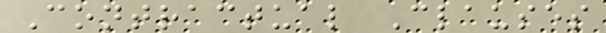Contractual Clauses
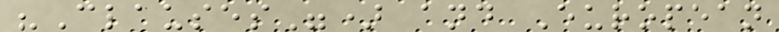"Clauses") and European
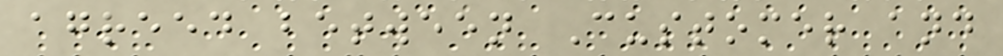agreed between Customer and
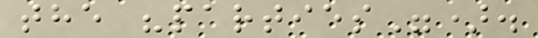the "parties").
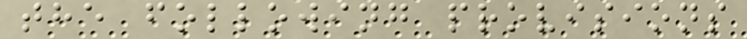the following provisions
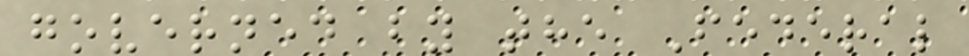governed by the Federal
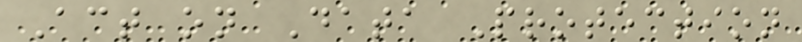Act on Data Protection
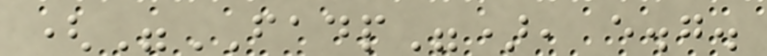("FADP"), e.g.
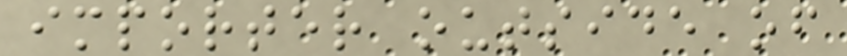importer outside of
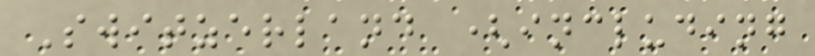Switzerland (including
